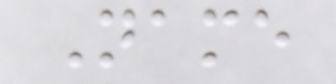Name
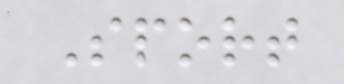Sport
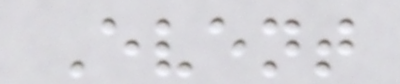Event
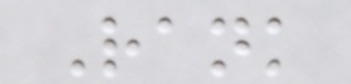Rank
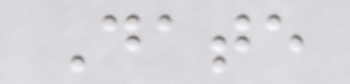Date
